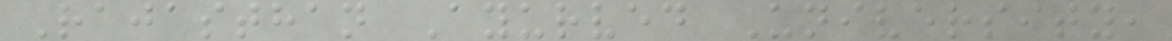Rajasthan Ayurved University,
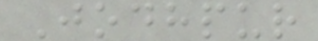Jodhpur
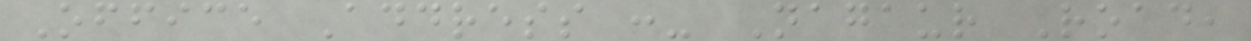Office Address :- Nagaur Road,
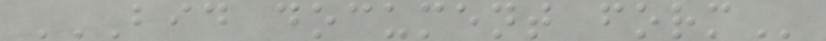BID DOCUMENT FORM
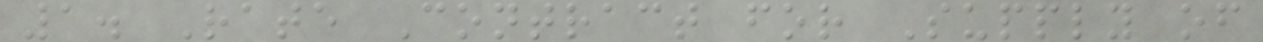1. Rate Contract for Supply of
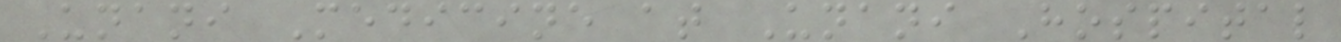Unani Medicine at Unani Hospital
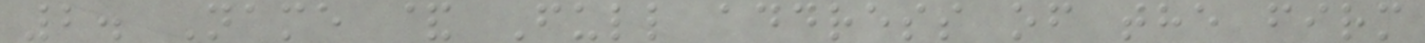2. Name & Full address of the firm
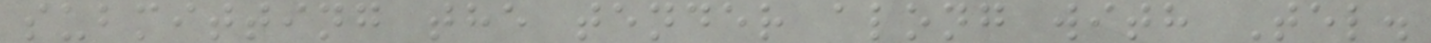submitting the tender along with Tel.
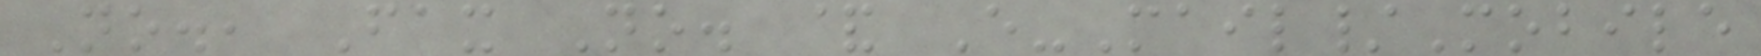No., Fax No. & E-Mail/Mobile
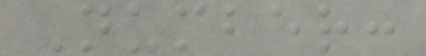Number:
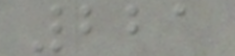221
